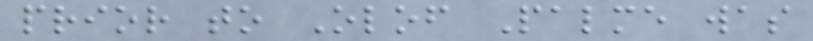prior to Olof Palme was
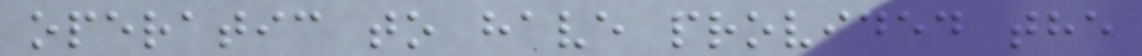operatic to have provided the
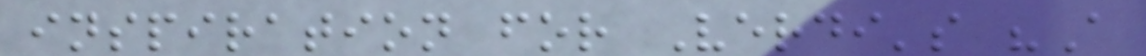inspiration for Verdi's "A
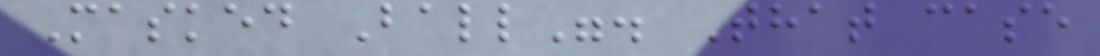Masked Ball". That case
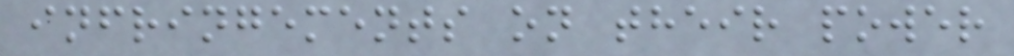infringements on their power
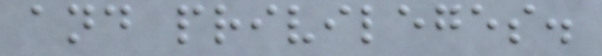and privileges.
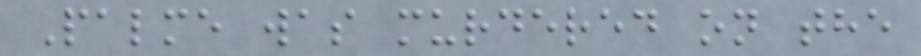Palme was murdered on the
